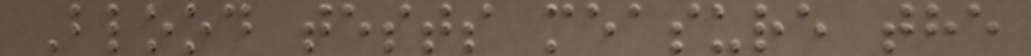Blood tests measure the
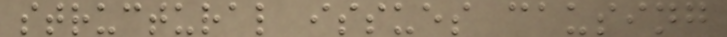structural issues causing
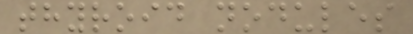thyroid nodules
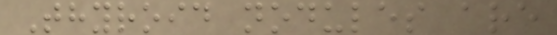Thyroid nodules are
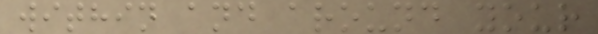within and around your
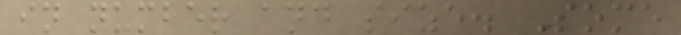in number and size. Some
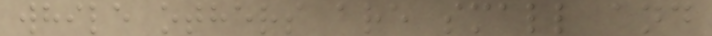while others are small and
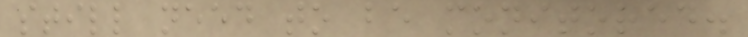still need to be monitored.
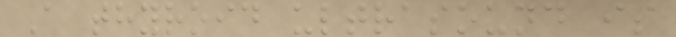A thyroid ultrasound is
